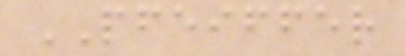PFEIFFER
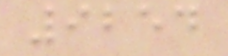9254
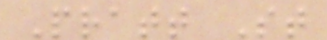Pratt St
